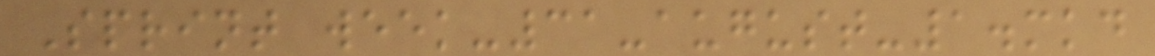Sprint week-31-august-1.mkd
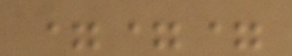===
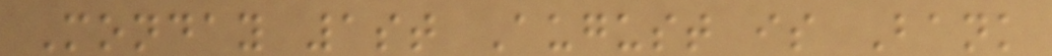Monday 1st August is Bank
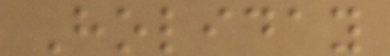Holiday
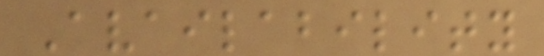Availability
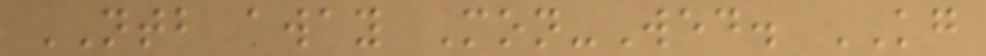NTB away Mon-Wed. KG
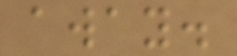away.
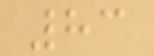83
